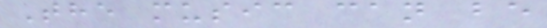The music can be
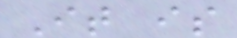It is
